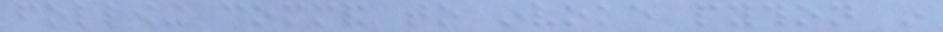following command to invoke python in
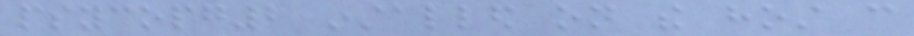psycopg2 installed on the host can
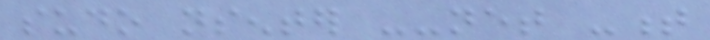sudo nsenter --net -t
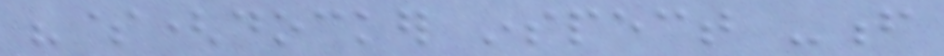"$(docker inspect -f
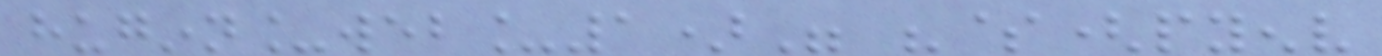huginn_web_1)" "$(pyenv
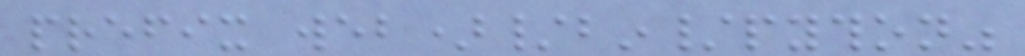prefix web)/bin/python"
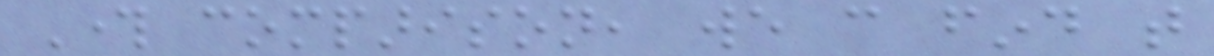Through comparison, we can find that
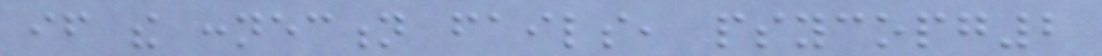if the connection fails, psycopg2
